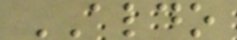ALDO
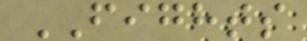FIGHTS
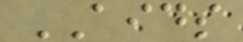AIDS
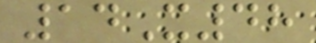14X48
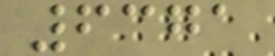6371
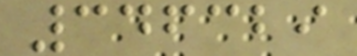346329
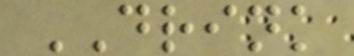DRINK
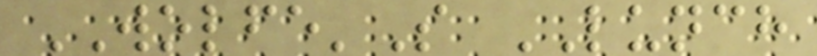WOLFE'S LUNCH
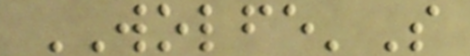WOLFE'S
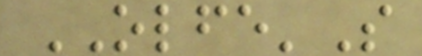OLFE'S
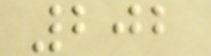202
